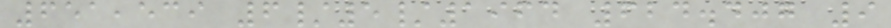651,539 6/5/1964 624.407 9
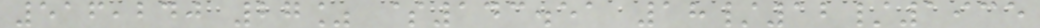516,240 27% $143.51 18/12/1935
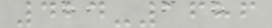424-1686
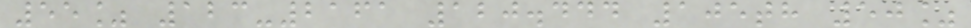55% 123-2161 120.444 105th 50%
